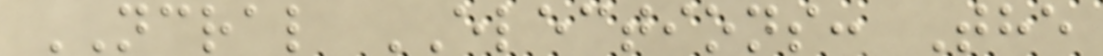NCRAL ELECTIONS: The
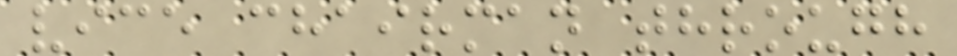vice chairman through
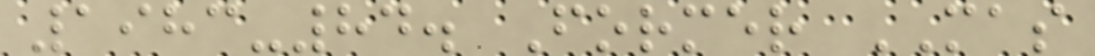1983-84. Former MAS
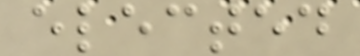elected
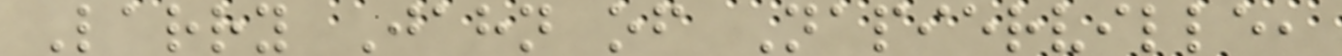Larry Jahn of Napierville,
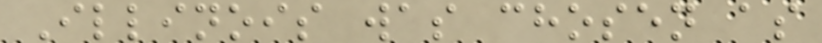Illinois was chosen as
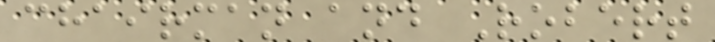chairman and Robert
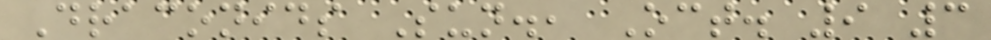Draconids Sun., Oct. 9 3
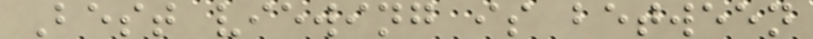Best viewing is between
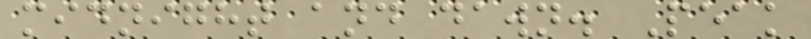midnight and dawn. Peak
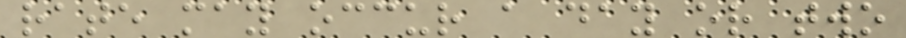rate may occur a day or two
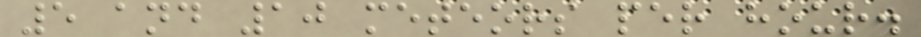5 and 10 meteors per hour.
